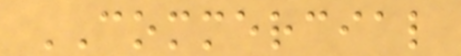COMMERCIAL
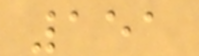151
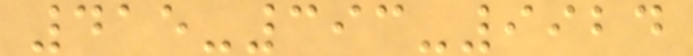415-393-9924
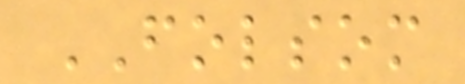FOLSOM
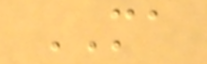MA
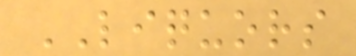LIQUORS
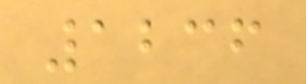1236
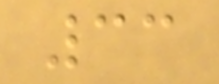33
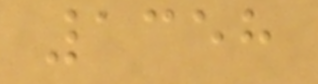1358
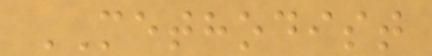METHODIST
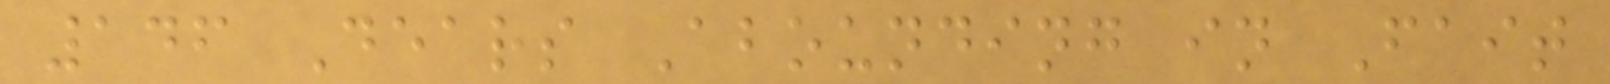146 Dears Abounding in Fait
